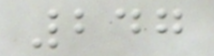247
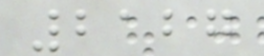2127
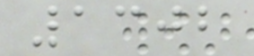1302
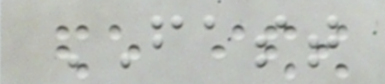FAST
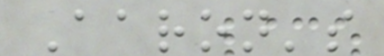Aaron's
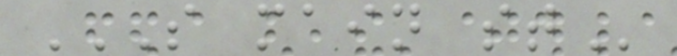S MAIN ST
